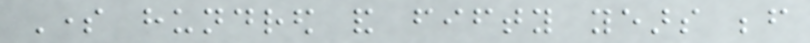Some hundred and fifty years before
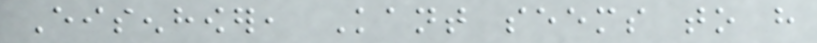Eisenhower, Kant seems to have
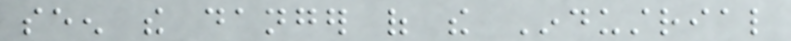seen the danger of the Industrial
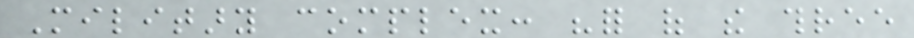Military complex: "for of the three
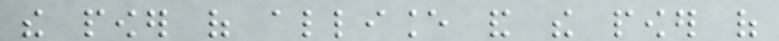the power of alliance and the power of
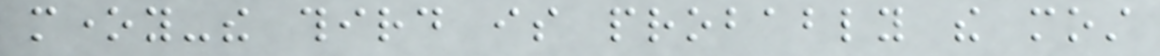money-the third is probably the most
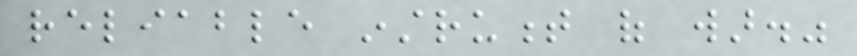reliable instrument of war."
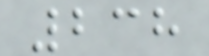238
